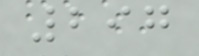297
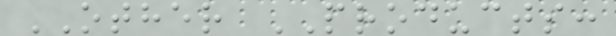OTHER PRODUCTS:
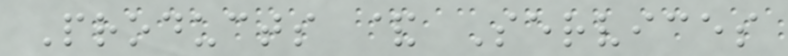Products & Services
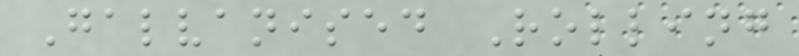Galvanised Rolling
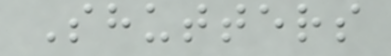Shutters
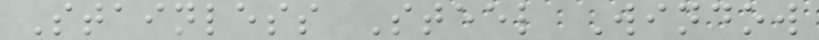Stainless Steel Window
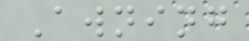Awning
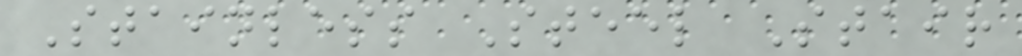Stainless Steel Stair
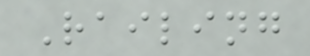Railing
